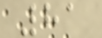81
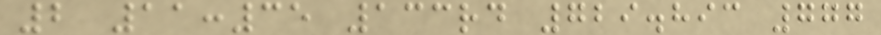2 11:35 133rd 729.893 777
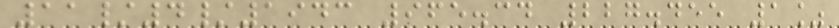11/4/1943 965.34 227.455 1%
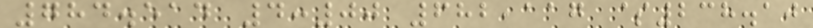784.514 4:00 682,117 $238.10
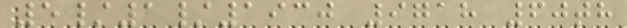5/1/1930 9718 60th
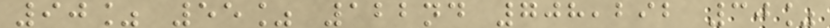90% 55% 122nd 708,292 30%
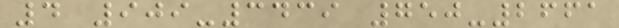4 909-3439 750-2661
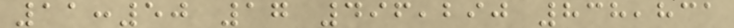11:50 17 496,290 838,831
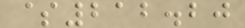$212.20
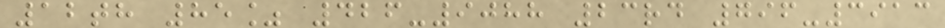12th 85% 426-9088 23rd 796-3913
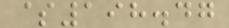$198.47
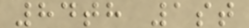84th 1st
